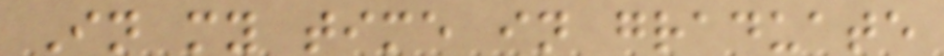In my time in graduate
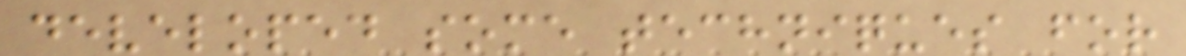developed some techniques for
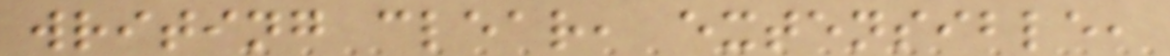writing clear, extensible,
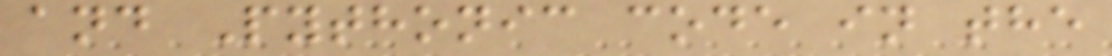and Pythonic code in the
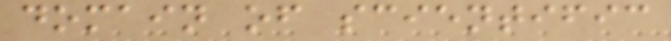domain of scientific
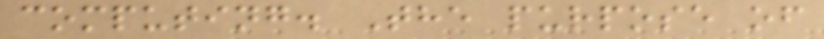computing. The purpose of
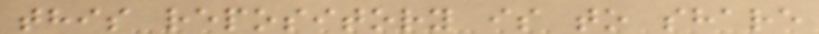this repository is to share
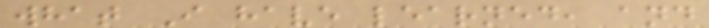what I have learned, and
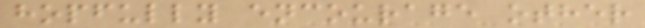hopfully encourage other
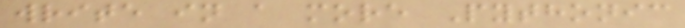write in a more Pythonic
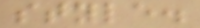style.
